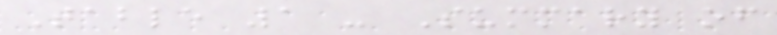Table 1 - Summary of
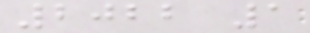2022 1
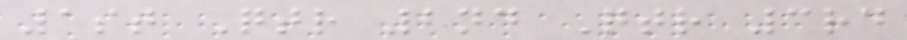1st Qtr 2nd Qtr 3rd
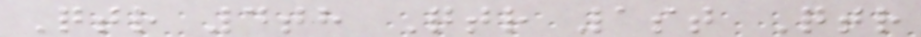Qtr 4th Qtr 1st Qtr
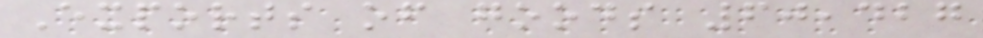Exports of goods 60,427
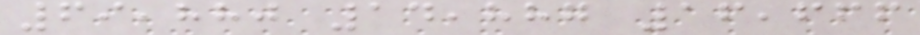69,880 14,887 16,666
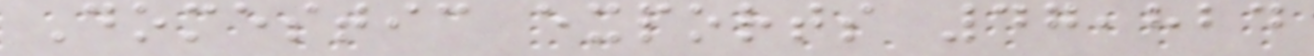Domestic exports 47,824
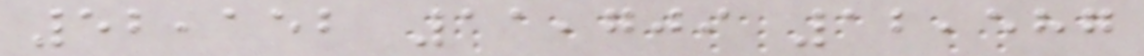52,152 11,709 12,587
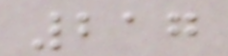217
